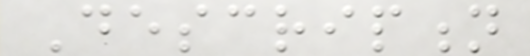Description
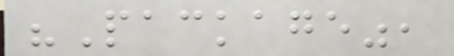"Package",
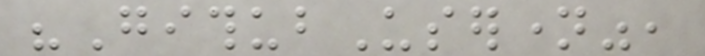"GithubUsername",
